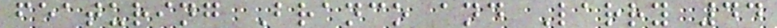featuring Branco and Larry 44
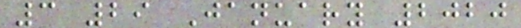3 29 January 2020
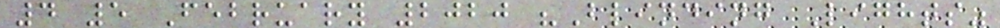4 5 February 2020 "Blinding Lights"
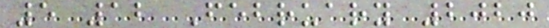5 12 February 2020
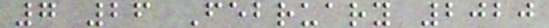7 26 February 2020
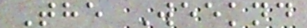The Weeknd
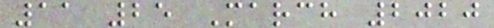11 25 March 2020
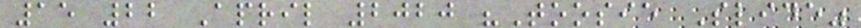15 22 April 2020 "Toosie Slide"
